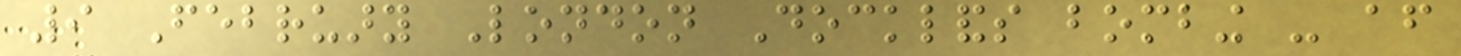9 February London Docklands bombing - after
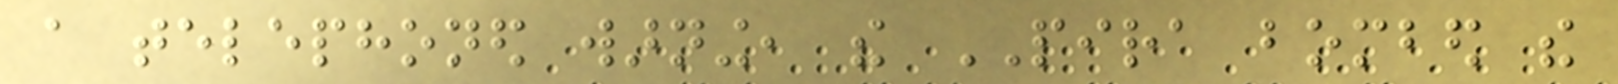a telephoned warning, the PIRA bombed the
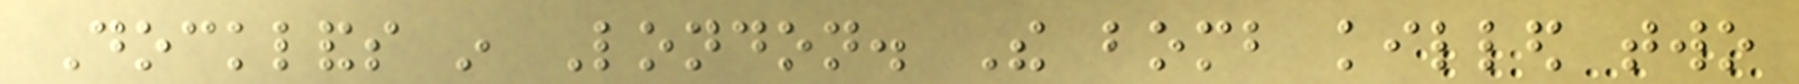Docklands in London. The bomb killed two
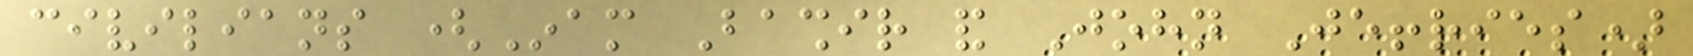civilians (Inam Bashir and John Jeffries)
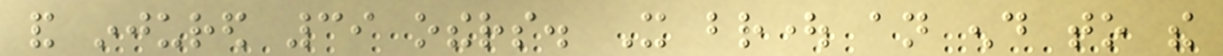and injured 39 others. It brought an end to the
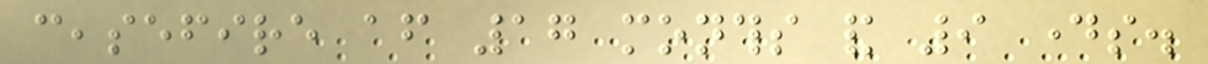ceasefire after 17 months and 9 days.
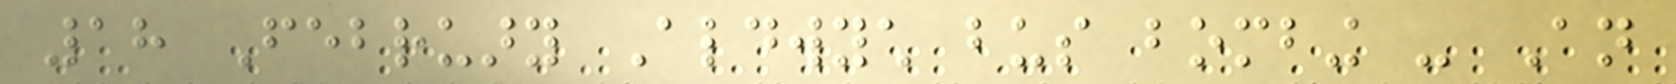18 February Aldwych bus bombing - An
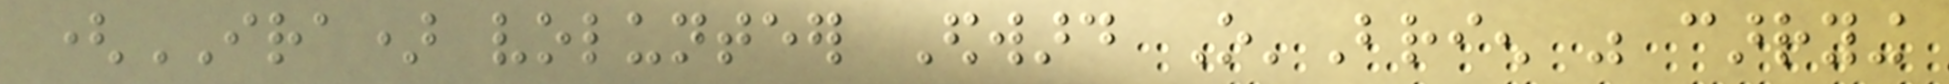(IRA) volunteer Edward O'Brien was carrying
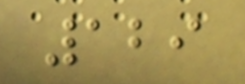129
